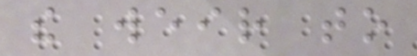the weir to
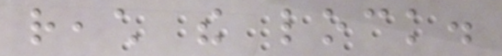reach the lock.
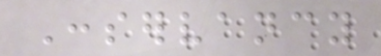Conservancy
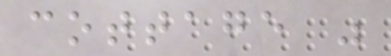cottage was
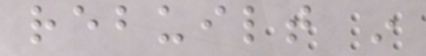rebuilt in
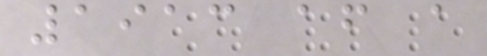1913 after a
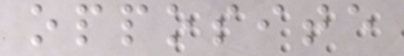opposite
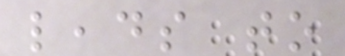leads to
